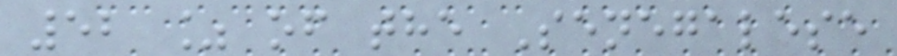52 % of the Senegalese
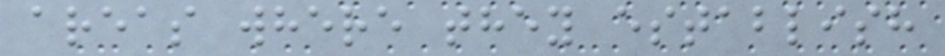areas where they establish
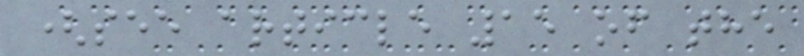(see article 15 of the
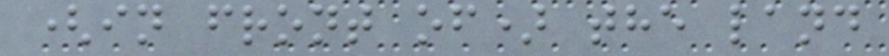(in front of) the land
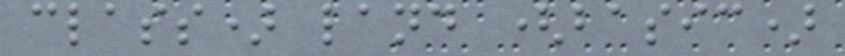class) land (basic)
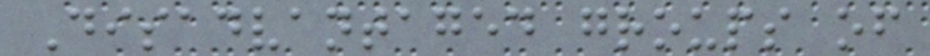Disadvantaged groups of
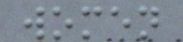women
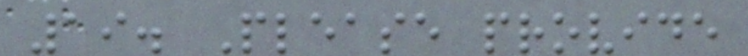19. Please provide
